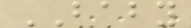BABY
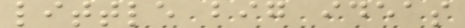little big ideas
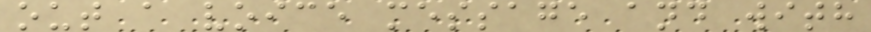out a voice message and with
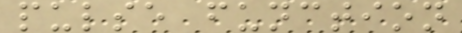pulse function
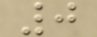0
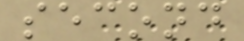second
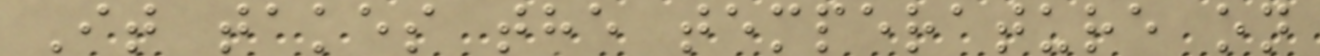It takes the temperature on
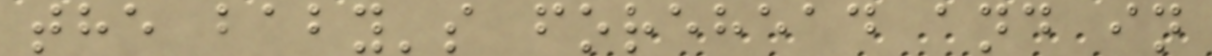the baby's forehead and in
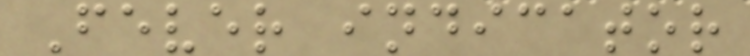Fever indicator
